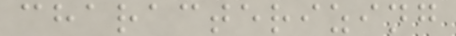characterizing
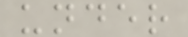under
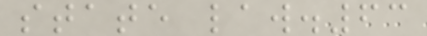state law.63
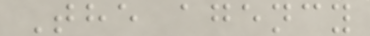The agency
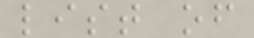list of
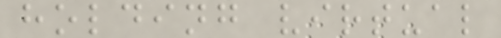holding virtual
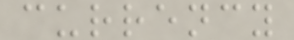currency
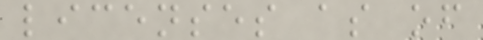licenses as of
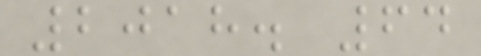2018. 64
